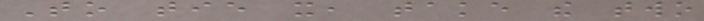To tie it, take the two
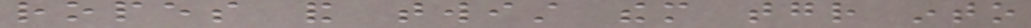ropes and twist them together into
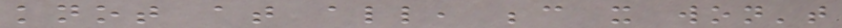knot at all, because it won't
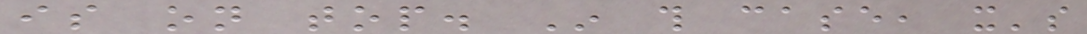is on top. In this case, it's
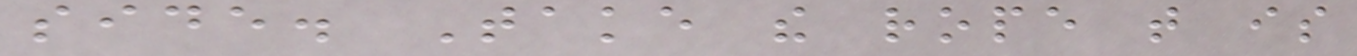side. Take the rope that is
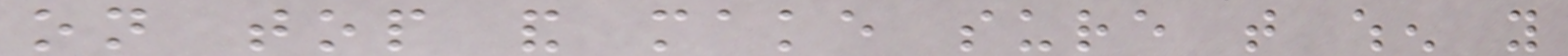on top and make sure that when you
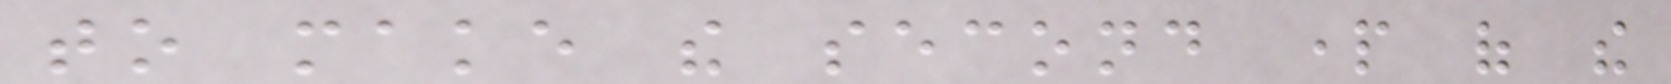to make the second part of the
